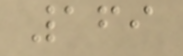169
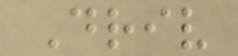Driv
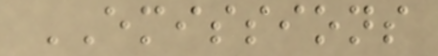EMISSIONS
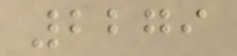2279
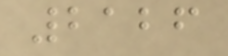2126
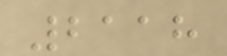2118
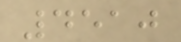4510
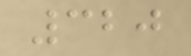320
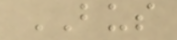BUS
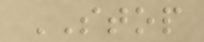STOP
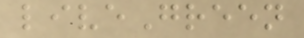liveGreen
